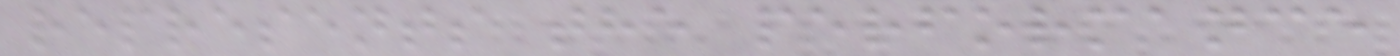represents the performance
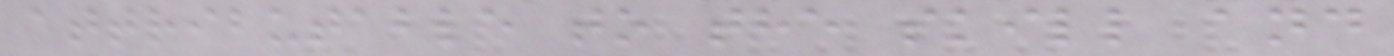attributable to the skill and
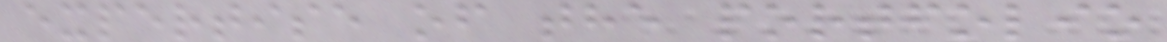expertise of the portfolio
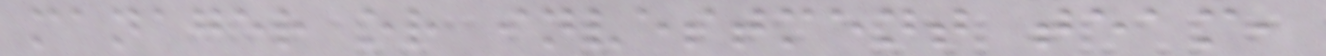manager or investment team,
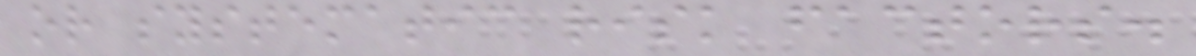or systematic risk factors.
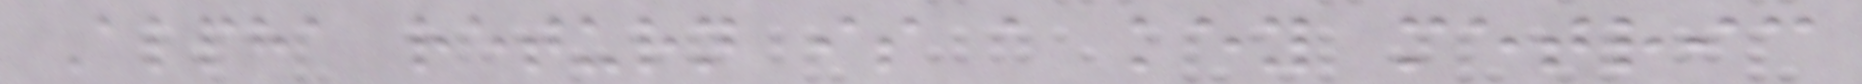Alpha return is a key metric
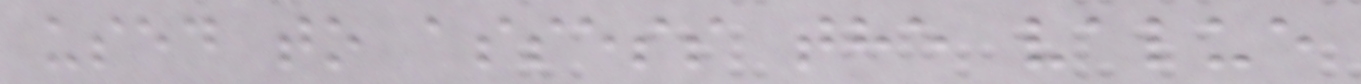used to assess the value
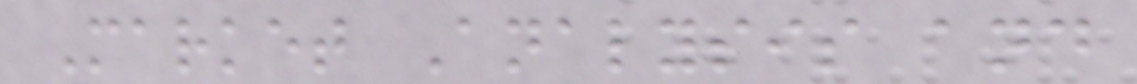Market Analysis and
